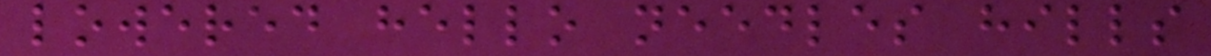lowered hello needles hills
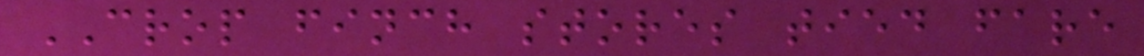CROP finch stores tied fare
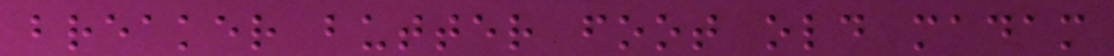breaker butter foot old madam
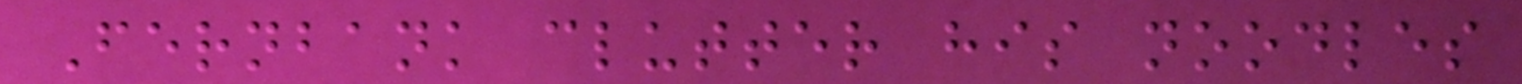Fernbank clutter his noodles
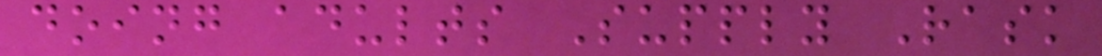doing adults Supply Rask
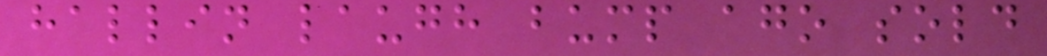hallin laugh bump ago sold
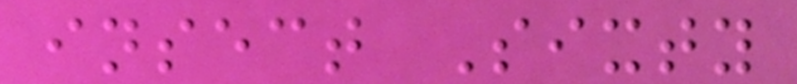insect Sixty
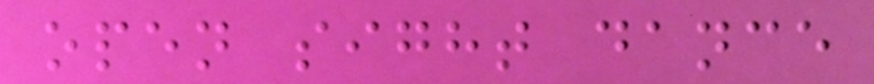open sight dance
